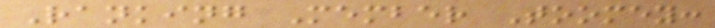Ranking Member Toomey:
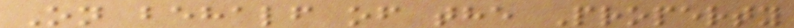On behalf of the Property
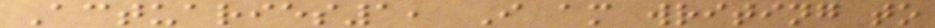Actuaries1, I am writing to
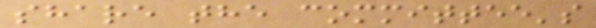share the committee's
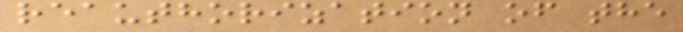reauthorization of the
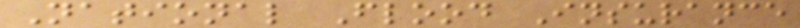National Flood Insurance
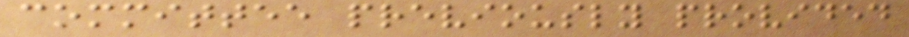committee previously provided
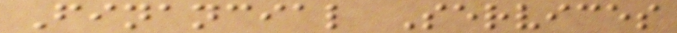Financial Services
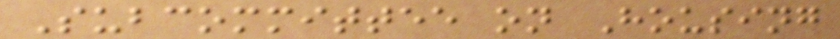Subcommittee on Housing
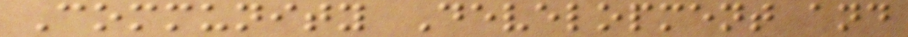Community Development and
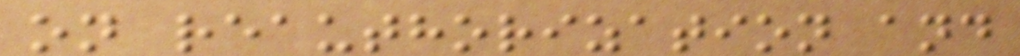on reauthorization and
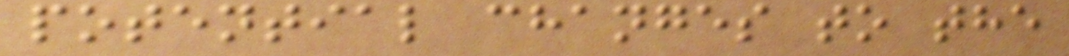potential changes to the
